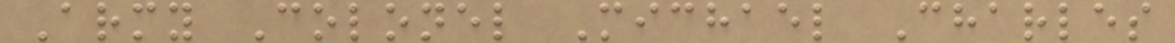Army Colonel Michael Charles
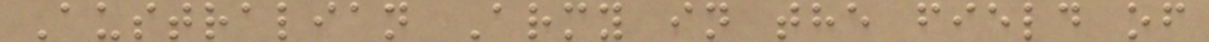Australian Army in the field of
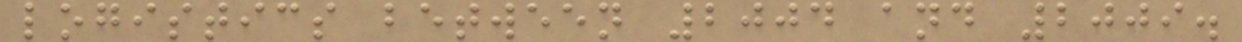logistics between 2004 and 2009.
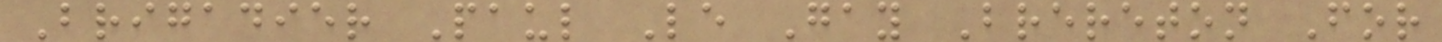Brigadier Paul Le Gay Brereton For
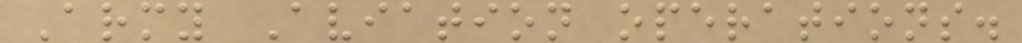Army Aviation operations.
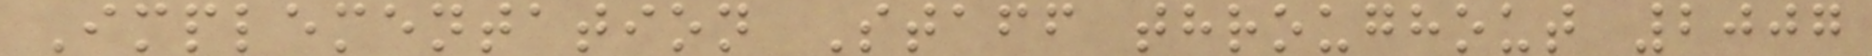Implementation Staff throughout 2007
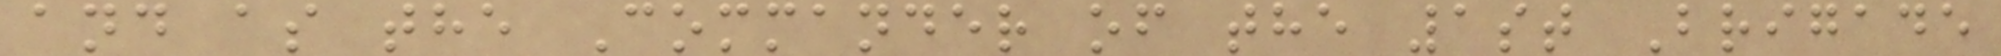and as the Commander of the 1st Brigade
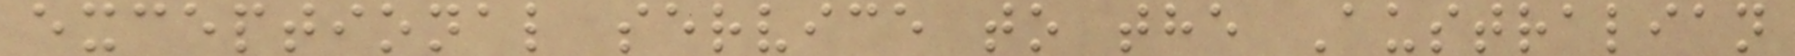exceptional service to the Australian
